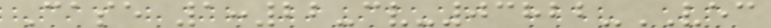Case 1:22-cv-03822-VEC
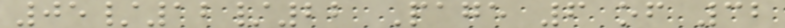05/12/22 Page 6 of 32
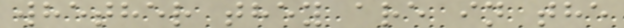whether they are in the
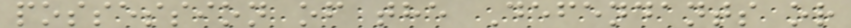possession of the Defendants or
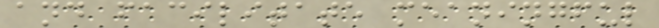and facilitate meaningful
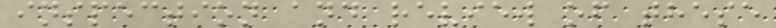inspection and review of these
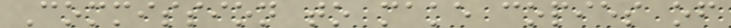Commission to make copies of
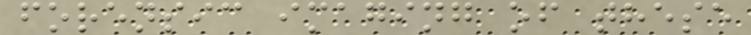forensic imaging of these
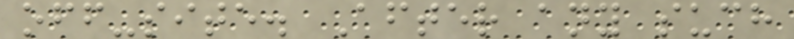off-site. After any such
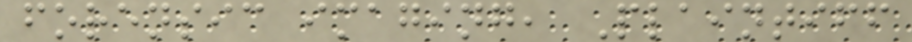forensic imaging, Plaintiff
